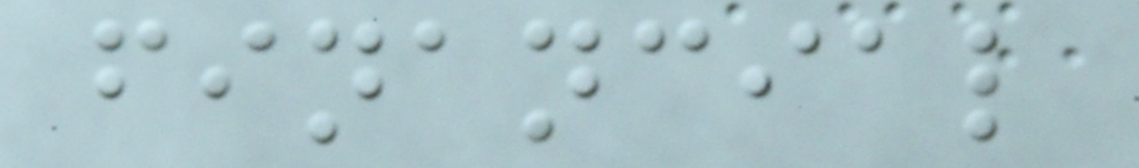financial
